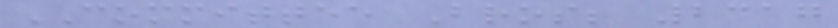COMMITTEE Bros; 2317
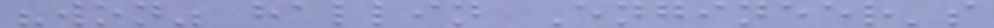"won" hallin Engineer's
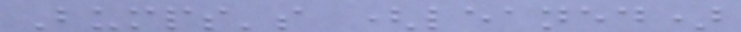Bumps's (leaned)
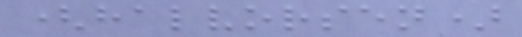(halvorsen)
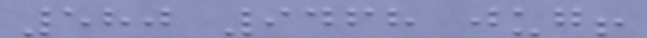580 9468 jug!
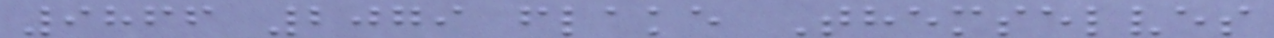9866 2079 flake Themselves
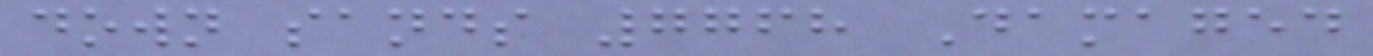down sands 7768 Damaged
